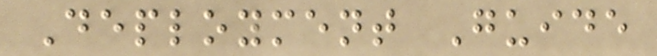Deployment Guide
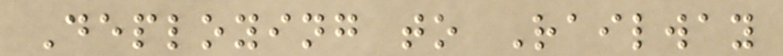Deploying to Railway
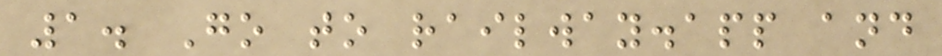1. Go to railway.app and
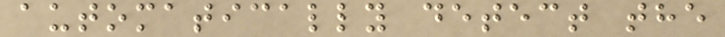automatically detect the
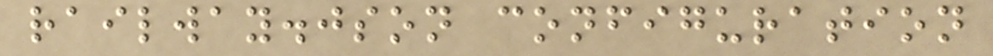railway.json configuration
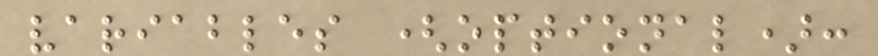variables (optional):
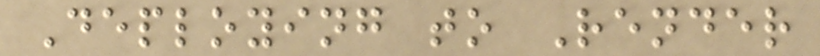Deploying to Render
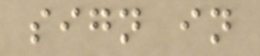sign in
